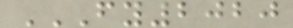FY2020
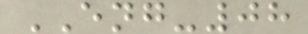ENG-08
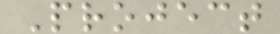Project
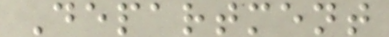Department
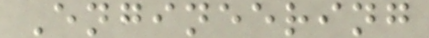Engineering
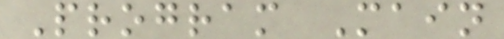Program Main
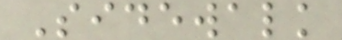Sidewalk
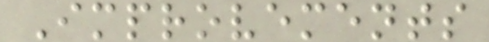Improvements
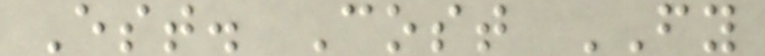Est. Cost FY
